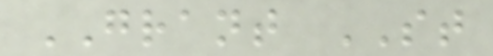GRANT ST
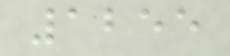1255
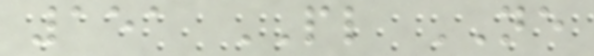151 PL NE
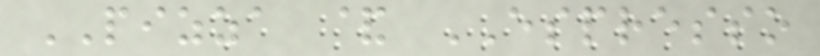PIZZA & ESPRESSO
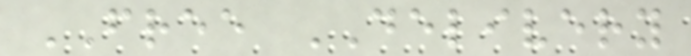FREE DELIVERY
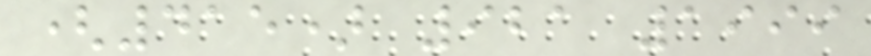(415) 921 1999
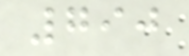790
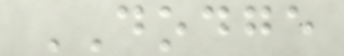DODGE
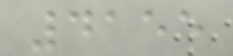4155
